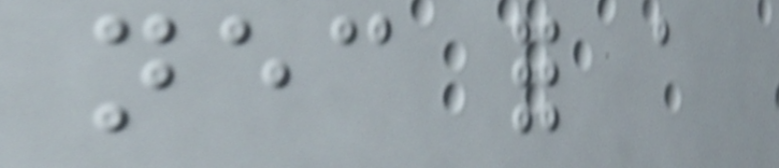necessary for a
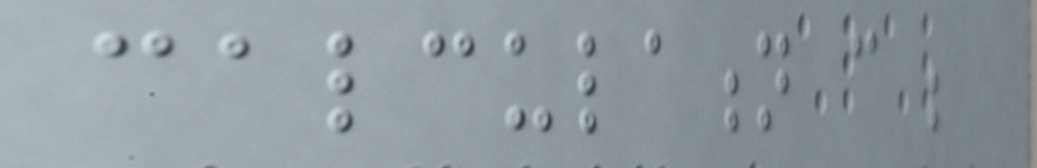calculation can be
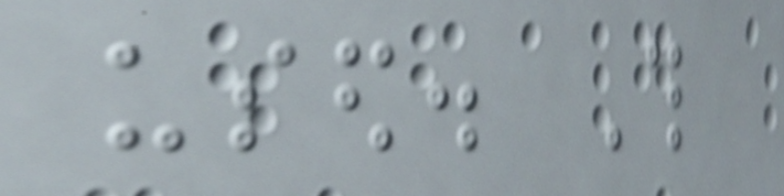used. This
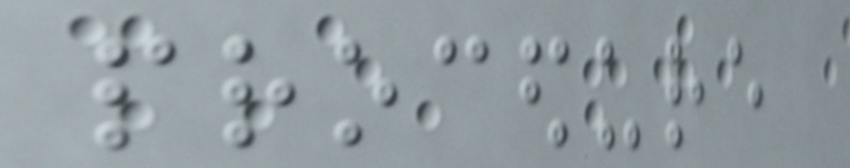procedure
